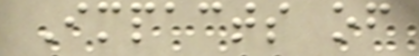Impacts of
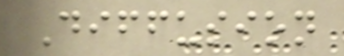Diffusion
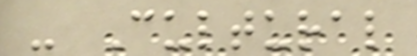- Cultural
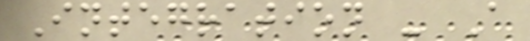Integration - A
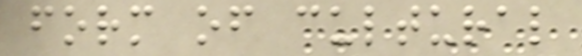form of cultural
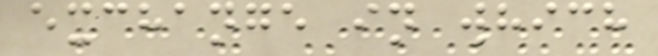exchange in which
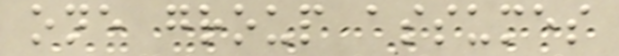one group assumes
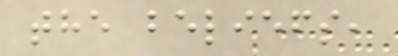the beliefs,
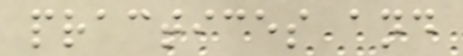practices and
